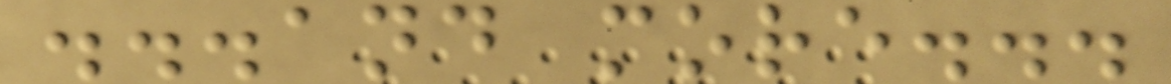...and more...
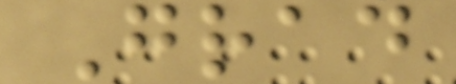Grad
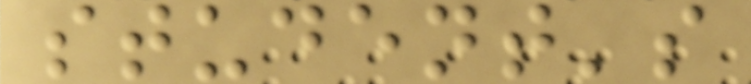student's
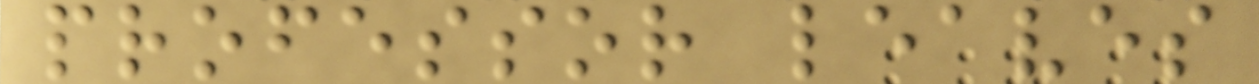professor leaves
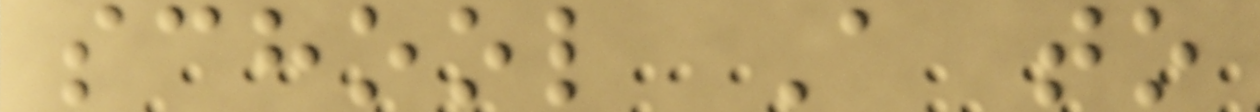school A to
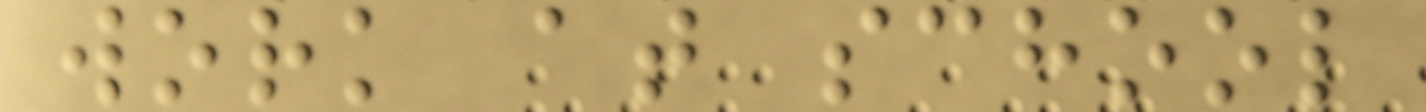work at school
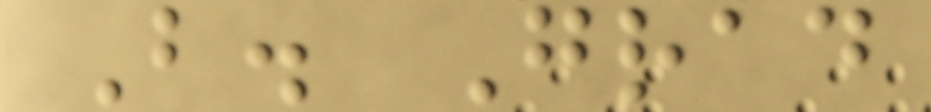B. Grad
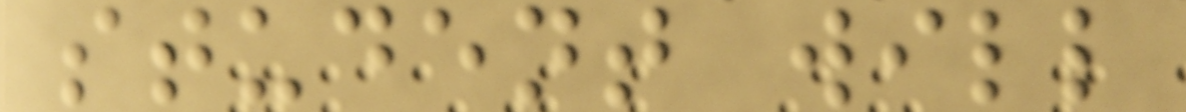student will
